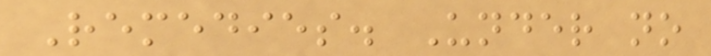Remedies. Under no
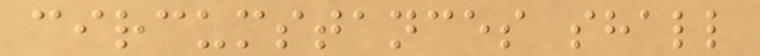circumstances shall
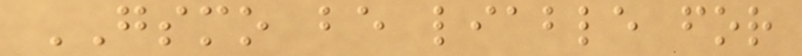GSMO be liable for
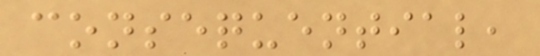consequential,
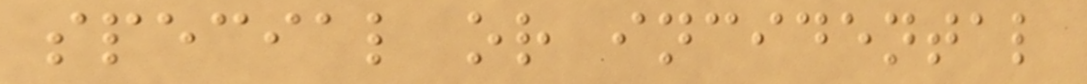special or incidental
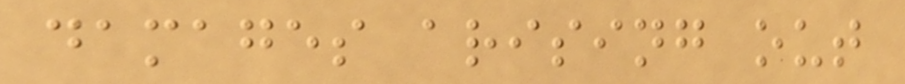damages arising out
